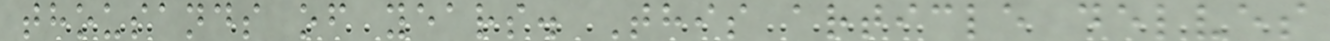thousands of years. This article delves
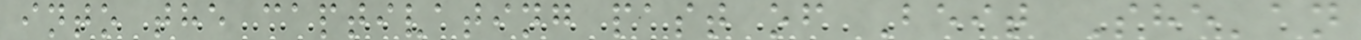into the captivating past of Beit She'an
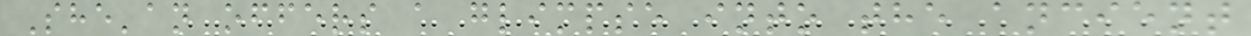She'an offers a glimpse into the ancient
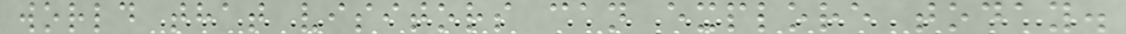world that visitors can explore today.
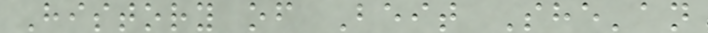History of Beit She'an
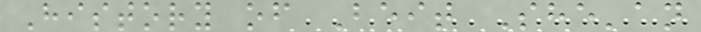History of Beit She'an
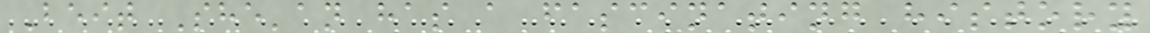Beit She'an has a fascinating history
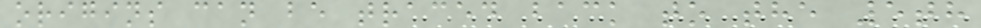origins can be traced back to the 5th
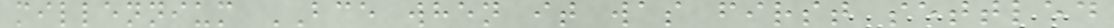millennium BCE when it was first settled
